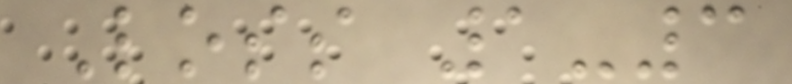Loss 1-3
